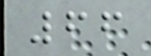66
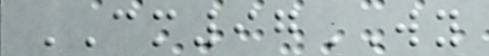CM97WY
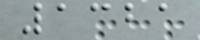1321
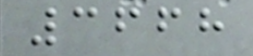3668
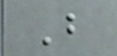B
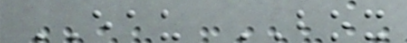EAU BOX
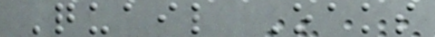Quail Oaks
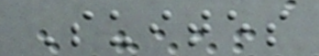Suites
